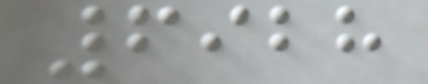6928
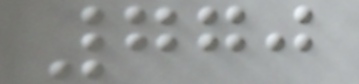770
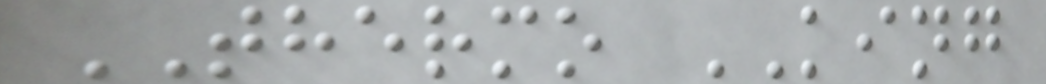THERMO KING
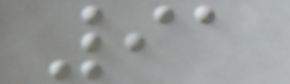91
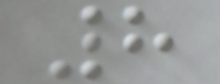8
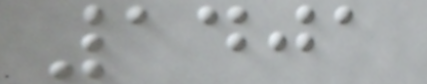1401
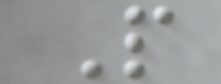P
